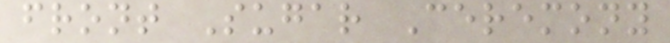front Sugar Ceremony
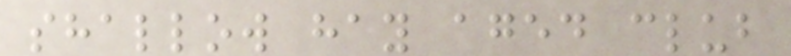shallow hay aged club
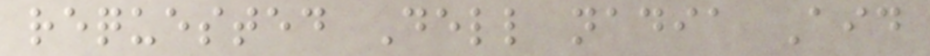requested Dell nadia Aid
